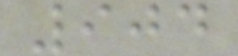904
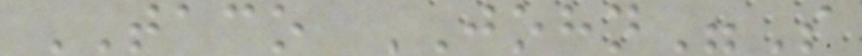TACO JOHN"S
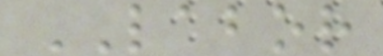LABOR
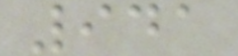941
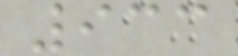933
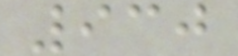930
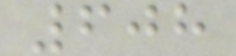608
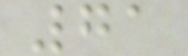71
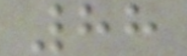88
